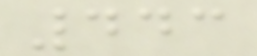443
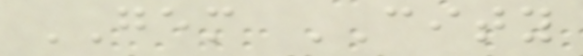GEM CITY
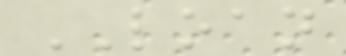LOAN
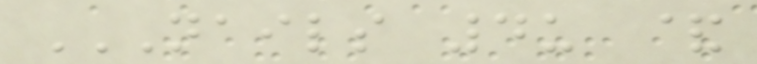NAILS 4U &
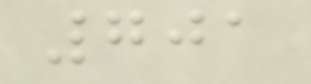701
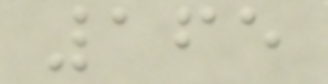165
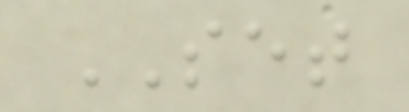SET
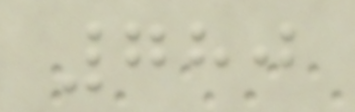780
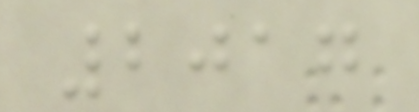2017
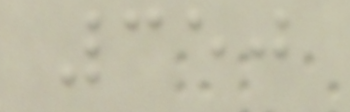350
